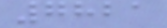7821
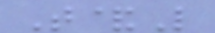T&L
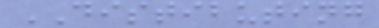DISTIBUTING
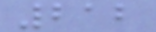212
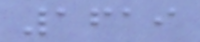1619
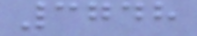3748
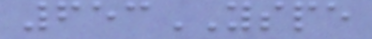653YSPE
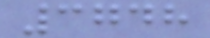3748
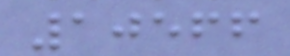10566
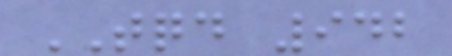TQD 942
